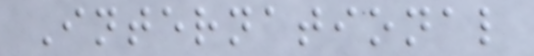International
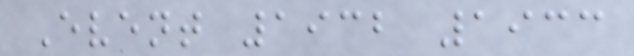Event 1932 1933
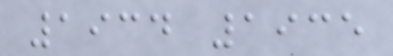1934 1935
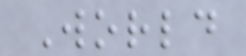World
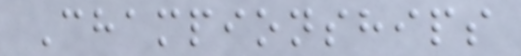Championships
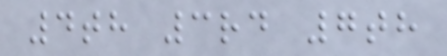4th 3rd 7th
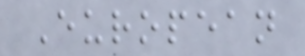European
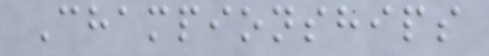Championships
